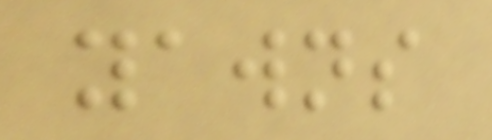yawns
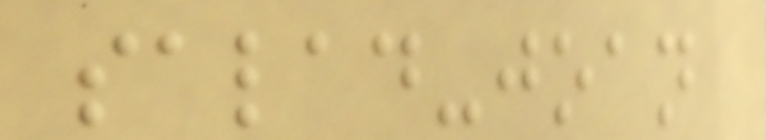salad-joan
